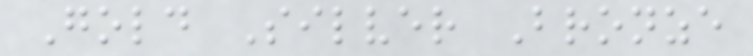Gold Silver Bronze
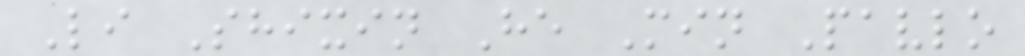Li Shixin He Min Pavlo
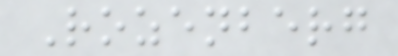Rozenberg
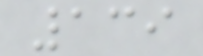139
